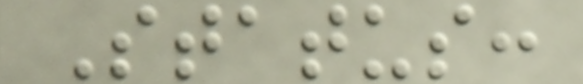Status:
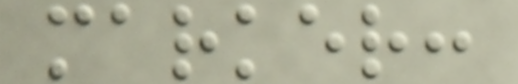marker:
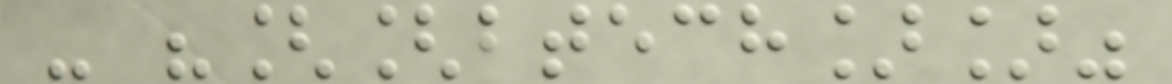- "[[btech]]"
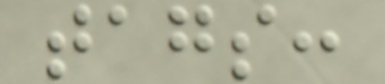tags:
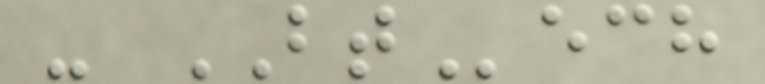- BTech
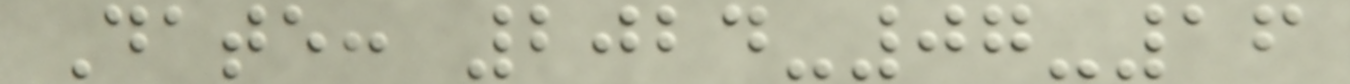Date: 2024-07-16
